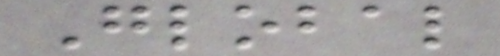Global
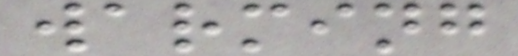warming
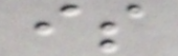is
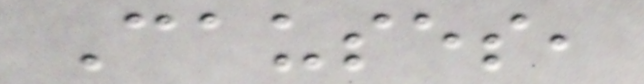Causes,
